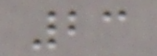23
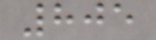805
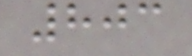803
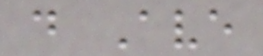d Ave
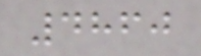4860
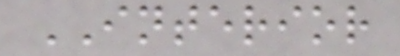INTERIOR
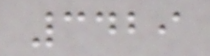3429
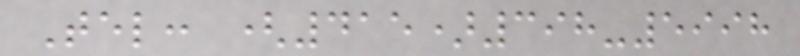Tel: (415)398-5998
